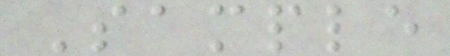Sample
